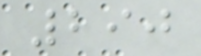290
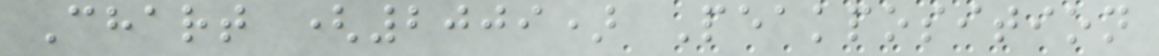Chart (2009) Peakposition
